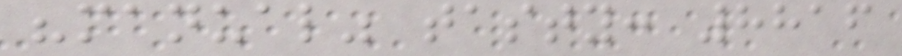"manual" tasty: 8816
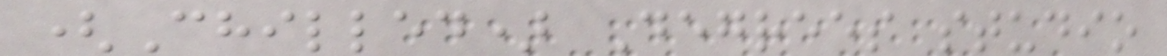(Chilled) Degrees studio
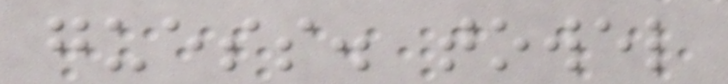guess. towel
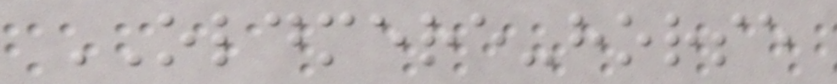OLDMERE-horse
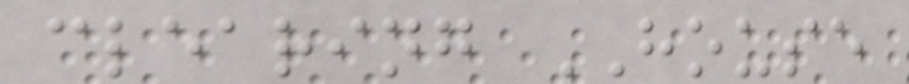clearing HOUSE
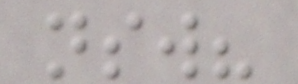nsw?
